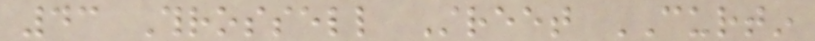43 Throssell Street CURTIN
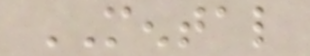MENTAL
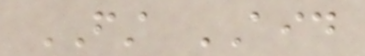FIRST AID
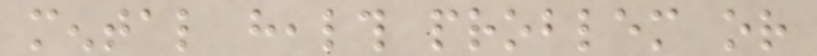mental health problem or
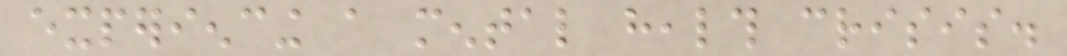experiencing a mental health crisis.
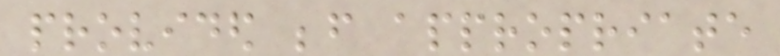provided before appropriate
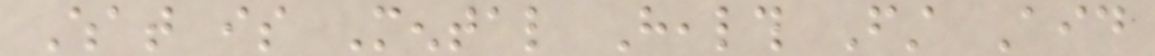What is Mental Health First Aid
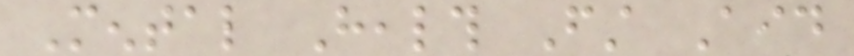Mental Health First Aid
